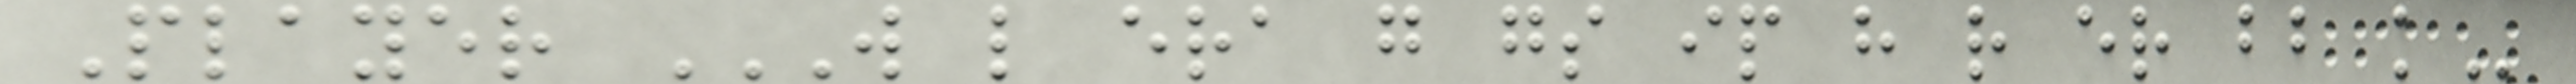Player W L ERA G GS IP H R ER BB K
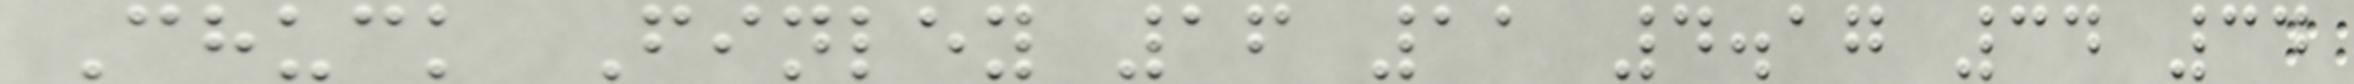Chuck Finley 16 11 4.17 34 34
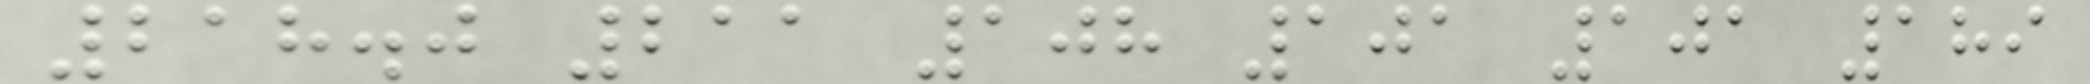218.0 211 108 101 101 189
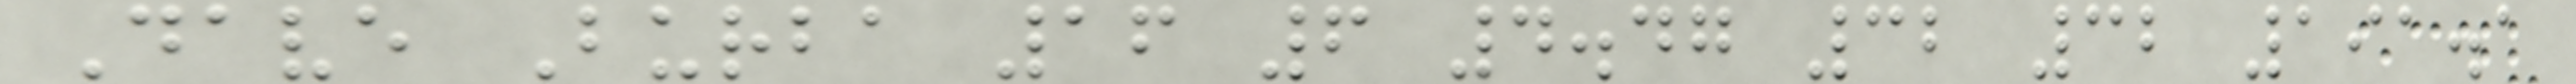Dave Burba 16 6 4.47 32 32 191.1
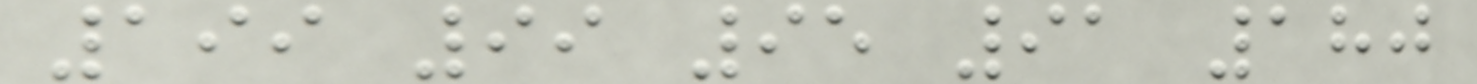199 99 95 91 180
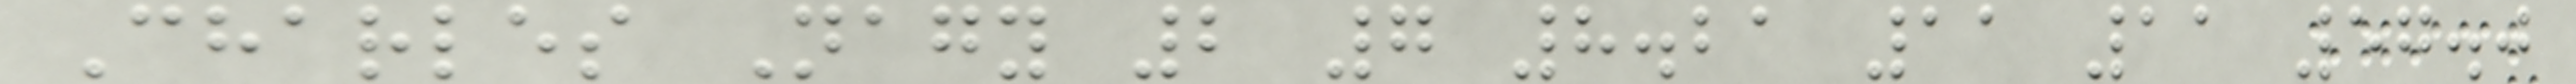Charles Nagy 2 7 8.21 11 11 57.0
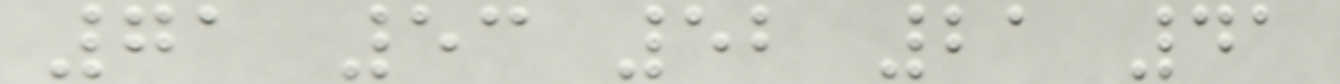71 53 52 21 41
